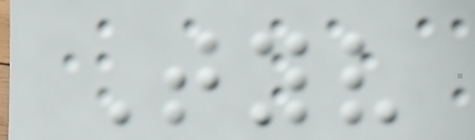Tyv
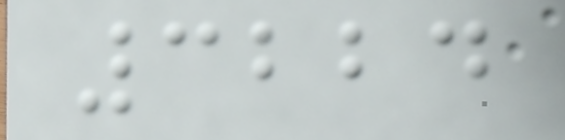3224
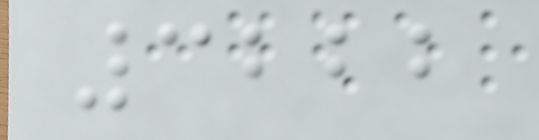3222
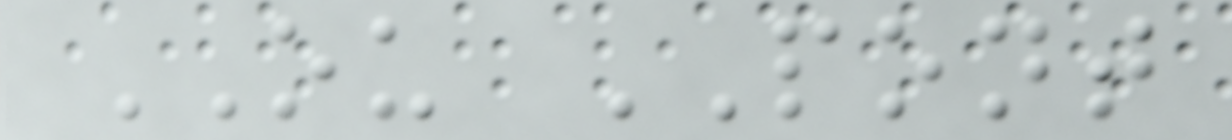OU PONT
